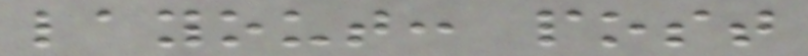layout: post
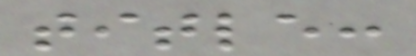title:
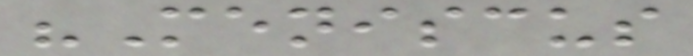"Meniscus
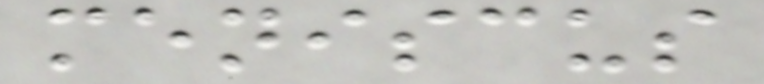meniscus
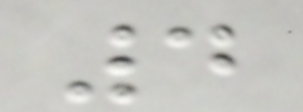4
